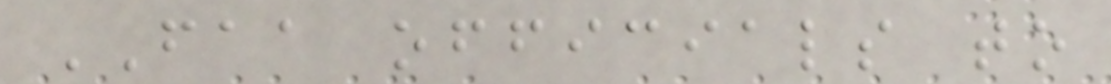FAA officials to
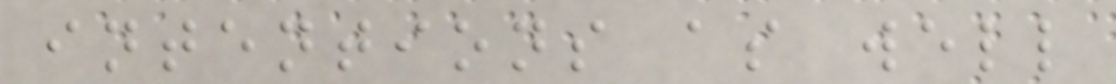intentions as well
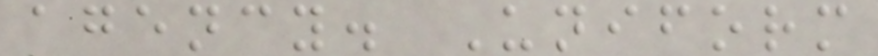agency. Uniform
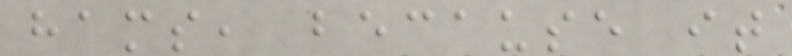hams, because it
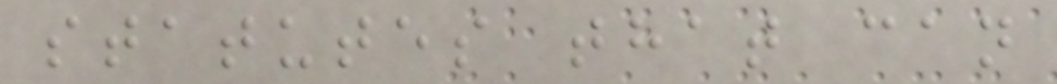statutes that can
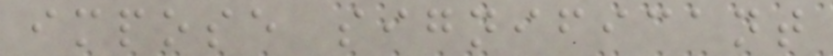impose significant
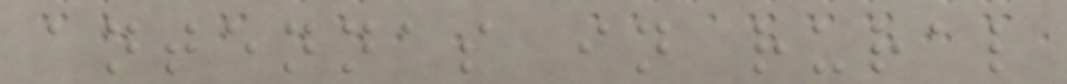antennas in rural
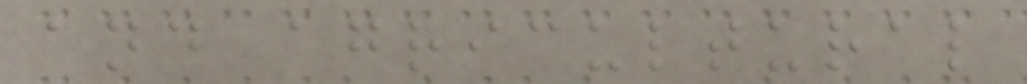and agricultural
